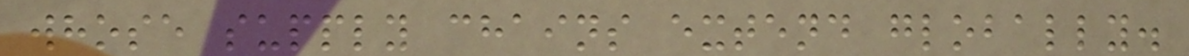whose supply chains extend globally.
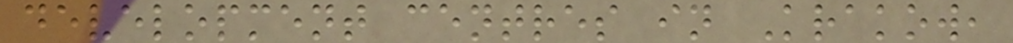development centres in Krakow,
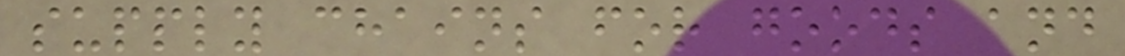supply chains for goods and
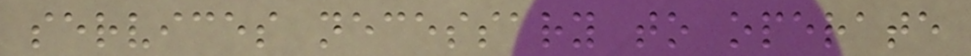services necessary to operate
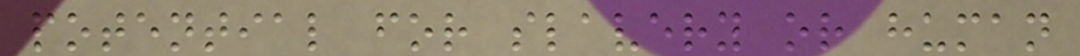potential for slavery or human
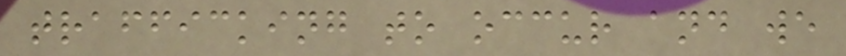trafficking to occur and we
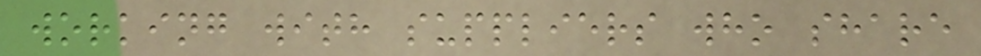working with suppliers who share
